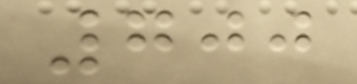700
